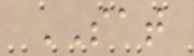SAT
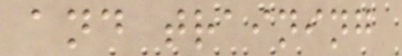and training
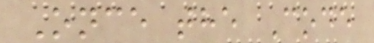Once the Code
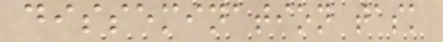dissemination task
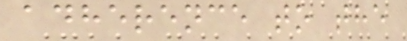adherence to the
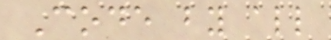Code by all
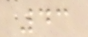43
